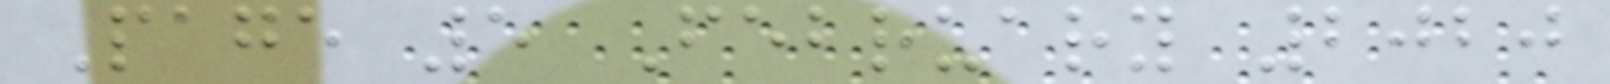Page 5 February 2020
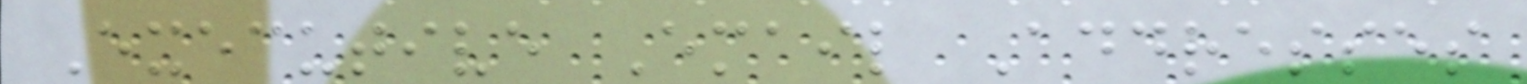Executive Email Addresses
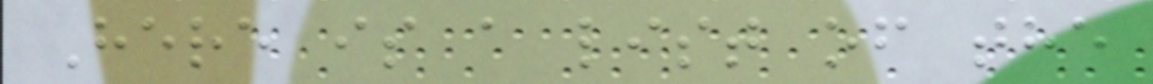Here is a list of the
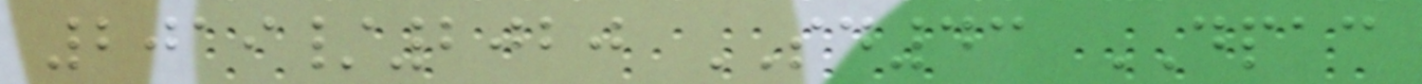2019/2020 SD43 DPAC
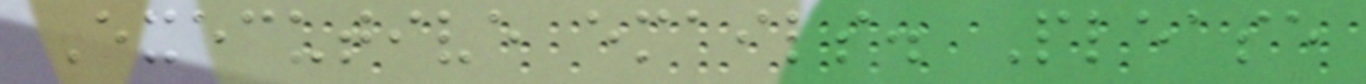Executive emails. Please
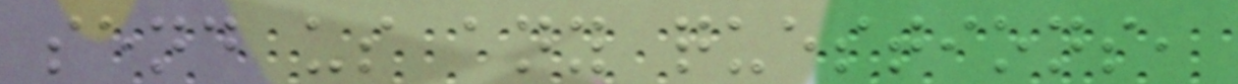send us any questions,
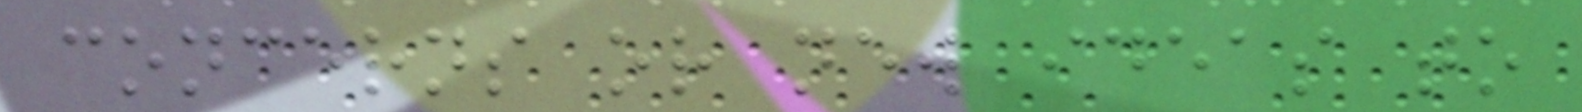concerns or new ideas to
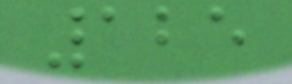125
